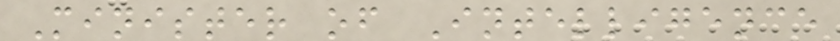Minister of Intelligence
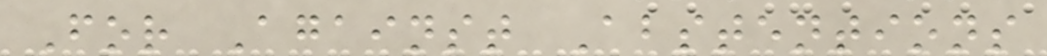For Against Abstentions
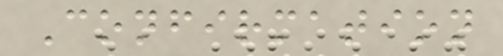Confirmation
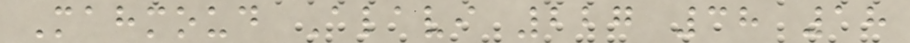Mahmoud Alavi 227 38 18
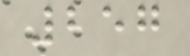257
